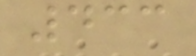433
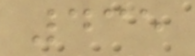435
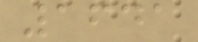1641
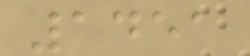1451
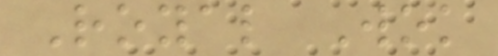Royal Wok
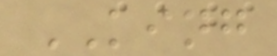KING
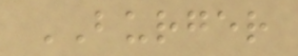BURGER
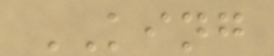KING
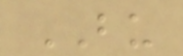BU
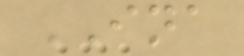INA
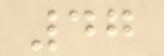47
